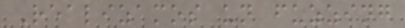Realizamos un fuzzing
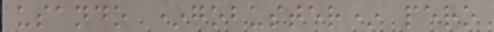usando *gobuster* pero
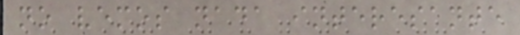no vemos nada interesante
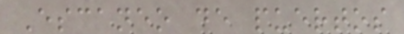Escaneo de puertos
